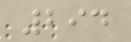294
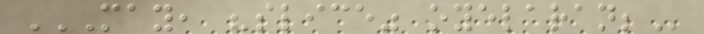MAY, "SLICE" OYELARAN;
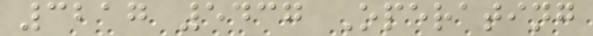3217 5437 Operating
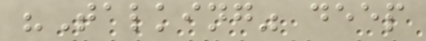"Talking" deep
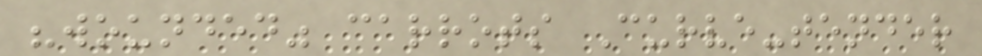"wounded" carrots Curve-tender
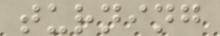turning
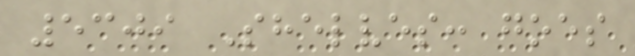5309 Shelves: goes
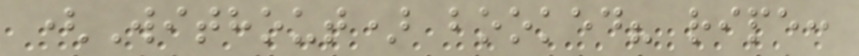(Without) booked? ripe:
